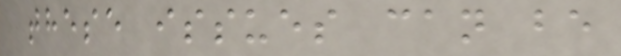these issues can be
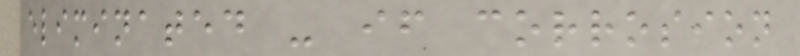eliminated - if corrosion
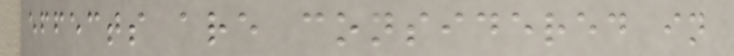effects are considered in
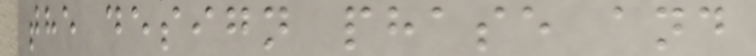the design phase and
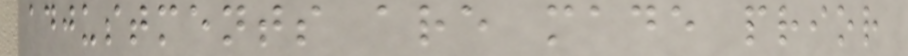adjustments are made prior
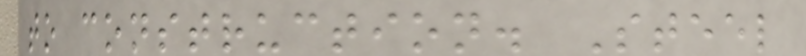to construction. Steel
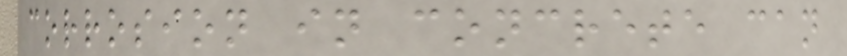corrosion in concrete can
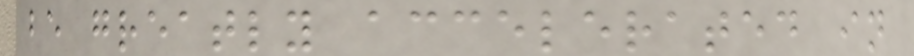be greatly accelerated in
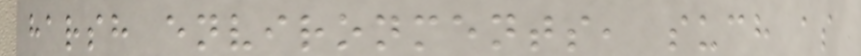harsh environments, such as
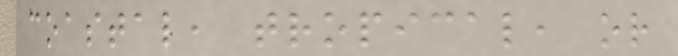coastal, tropical, or
